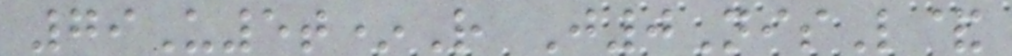79U5t*R J0NisL&
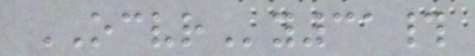OCVRy31#
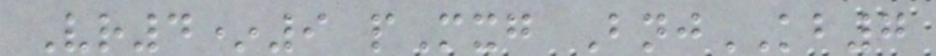Vr4*9 pMxg BnjKB7
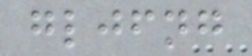gljfng
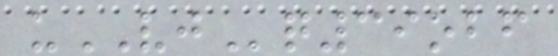uVJq39obf
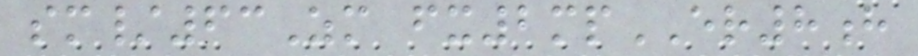sm/63Zm fx2mpER8h
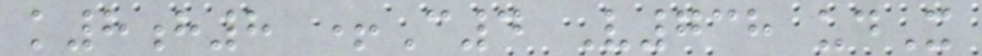k8h8 +C4 V738 udX
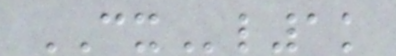CXl1k
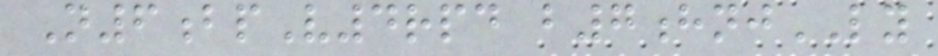N6bpV4rpd b7hnjLY
